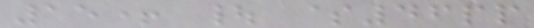15+ | $46pp
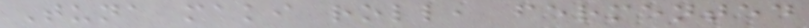Tuna maki roll, fermented
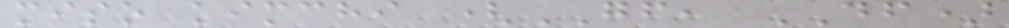miso kimchi (GF, DF)
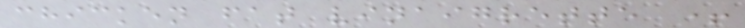chicken fat vinaigrette +
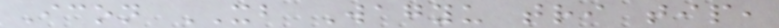Icon XB Wagyu tri tip,
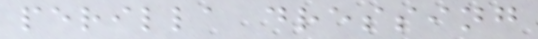perilla dressing
